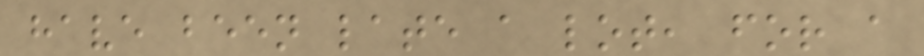have been late a lot, for a
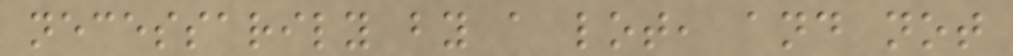necessarily by a lot, and not
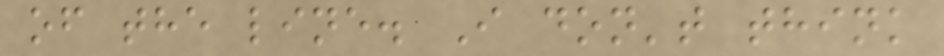of the line. I don't think
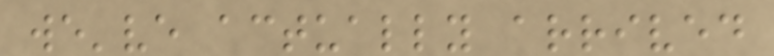we've actually arrived
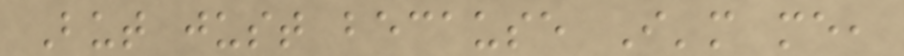But just because I'm me,
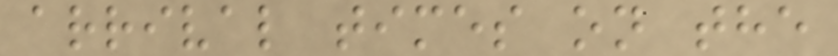arrival times on the
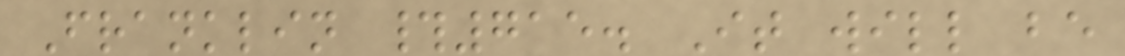Franklin #715. It will be
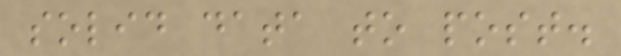solid data to post.
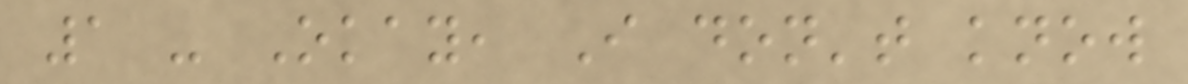1 - Okay, I don't know
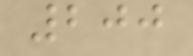200
